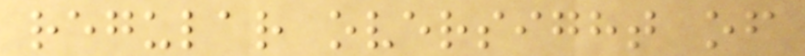regular oversight of
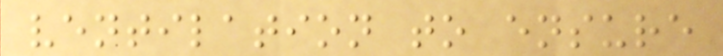ventilation to ensure
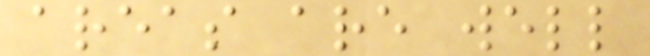areas are well
